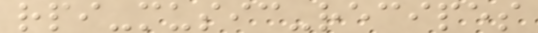rpi-music-recipes
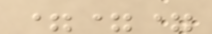===
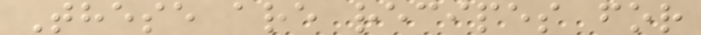These are recipes for
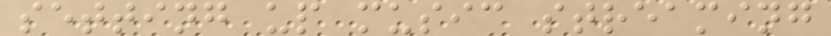setting up music streaming
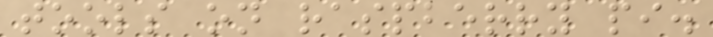tools on raspberry pi.
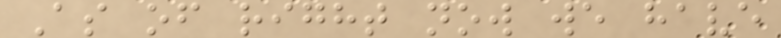As of right now we have
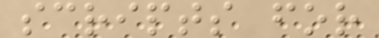scripts for
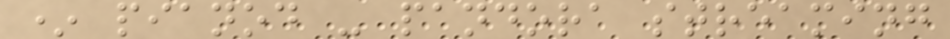* pianod - pandora streaming
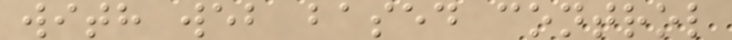with web based control
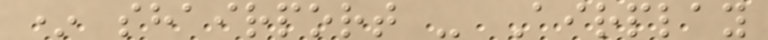* shairport - Airplay
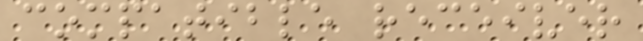compatible receiver
